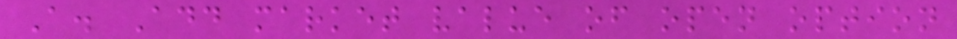A. Add market value of open option
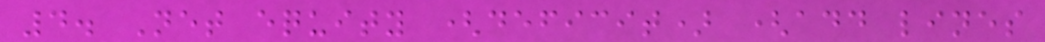4. Net equity (deficit) (add lines
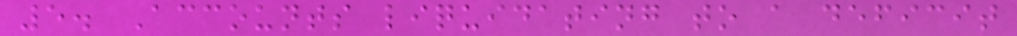5. Accounts liquidating to a deficit
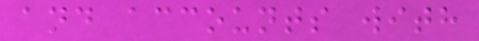and accounts with
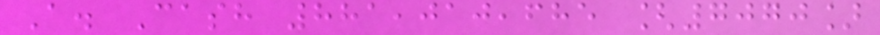A. Cash 881,010,685 [7070]
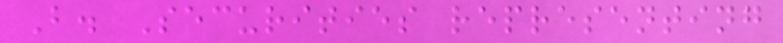B. Securities representing
